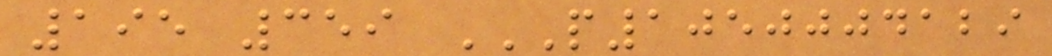195 359 P1050004129
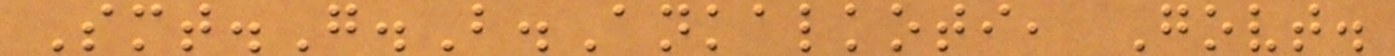Smt.G.B.Ankalkoti, Govt.
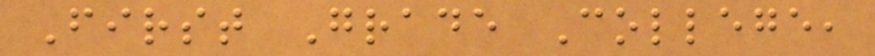First Grade College,
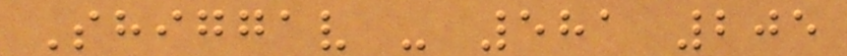Shiggav - 581 205
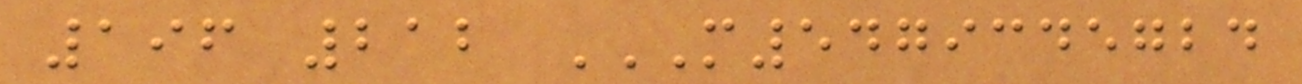196 212 M5479345724
